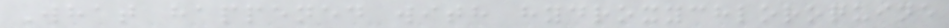What happened with hydroxychloroquine
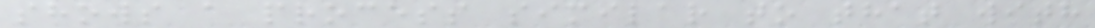shows a process similar to that with
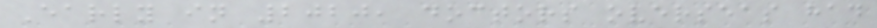Early in 2020, doctors overseas had
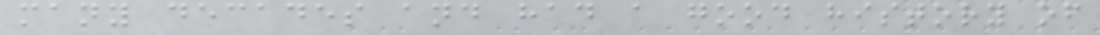many decades and had a good history of
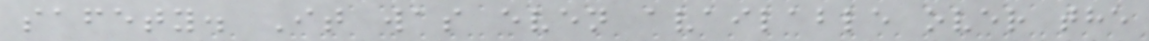safety. It was even available over the
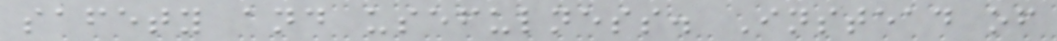safety and usefulness. Instead of
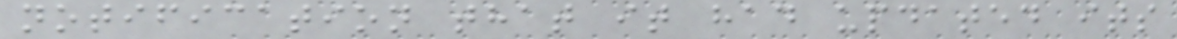notification that it had updated its
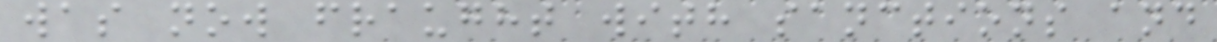was now fraught with sanctions and
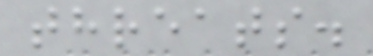threats.
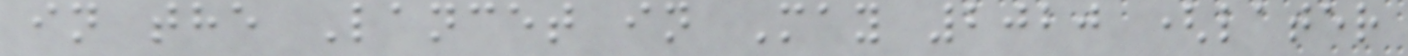in the Lancet in May 2020 (later
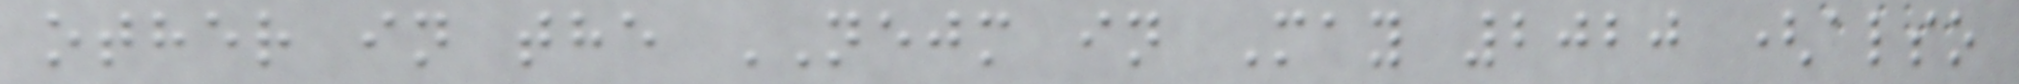other in the NEJM in May 2020 (also
